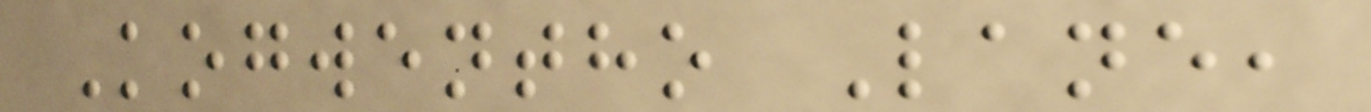Kogwentho Lane,
